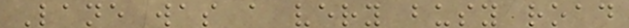Lane was a very busy road
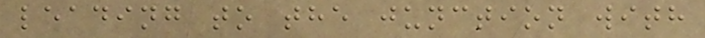leading to the junction with
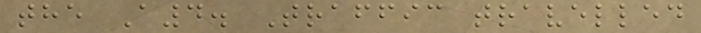the A4. Traffic travelled
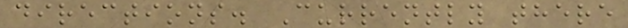directions. Currently there
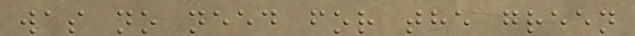was no need for the green
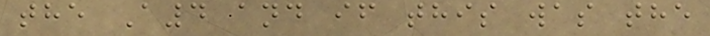the A4 and if this was the
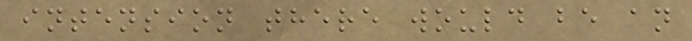intension there would be an
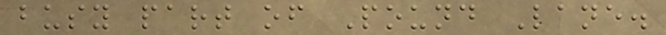busy part of Pound Lane.
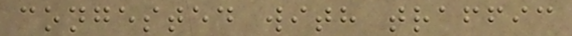congested with traffic
